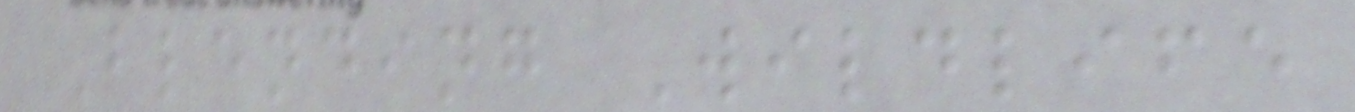Blending Wildlife
